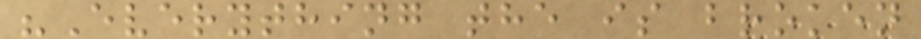"Everything the is broken
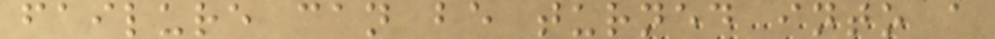failure can be turned into a
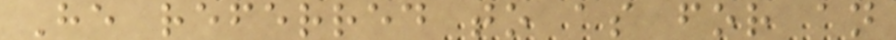He referred to as for an
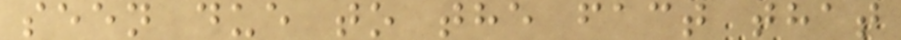seen due to the fact that
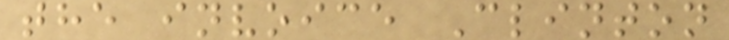the invoice Clinton
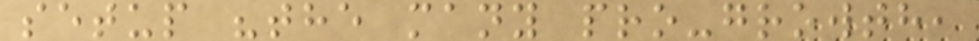setup "the many pro-growth,
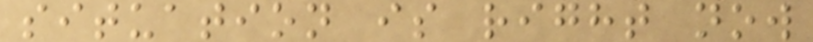situation is right now
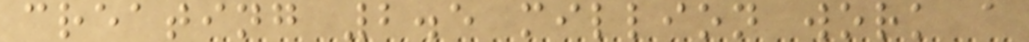creating 2.5 million work a
